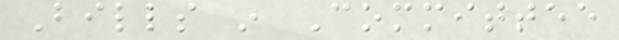Bills in Committee
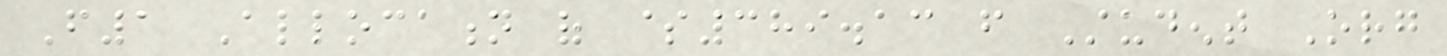F1 Allocation of $389.13 from Student Org
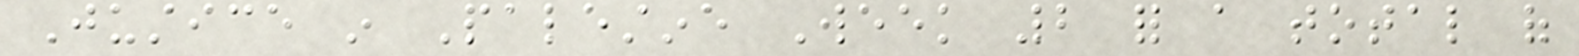Justice in Palestine Week 2 for a total of
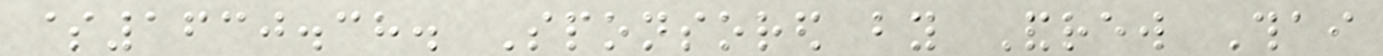$1630.38. Sponsored by Andrew Thai
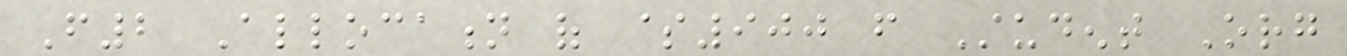F2 Allocation of $900 from Student Org
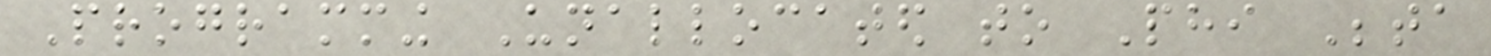Programming Unallocated to Phi Beta
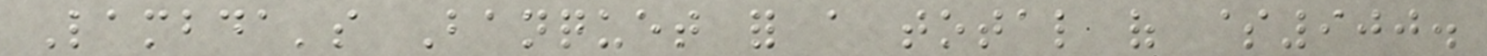Lambda's Banquet for a total of $900.
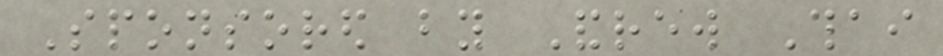Sponsored by Andrew Thai
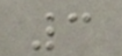3
